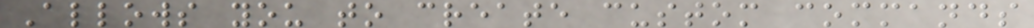Allows you to create custom commands
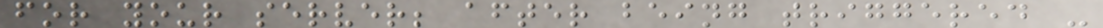for your server; after being triggered -
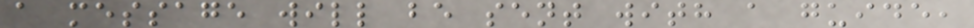a message will be sent with a guide,
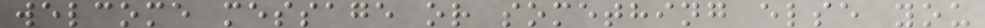welcome message or something else you
